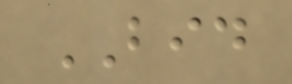BID
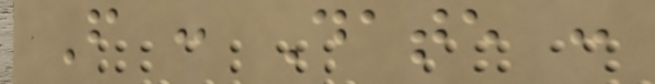From : Date :
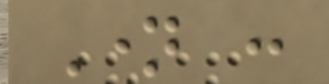Name :
